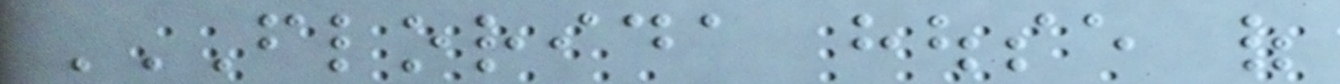FLORIDA HOUSE OF
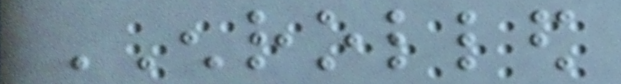ENROLLED
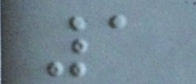1
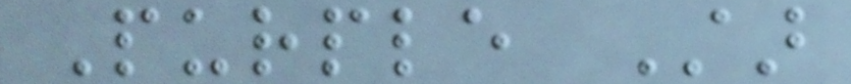Purple Star
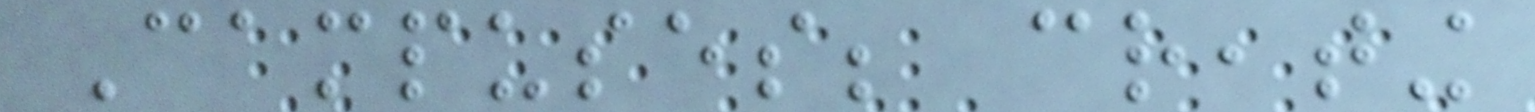Campuses; creating
